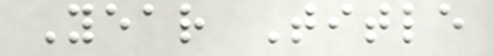Year Title
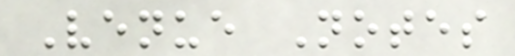Venue Notes
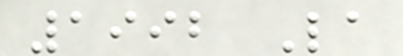1992 La
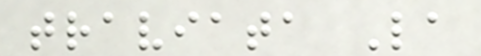traviata La
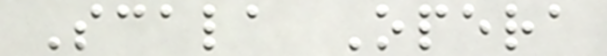Scala Opera
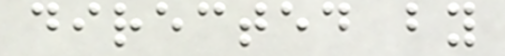directed by
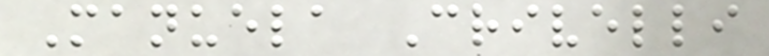Manuela Crivelli
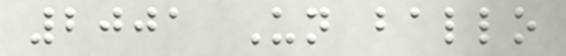2001 Un ballo
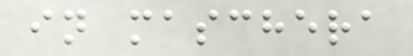in maschera
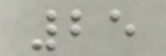25
